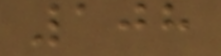108
